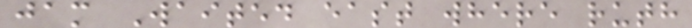jam Waited east where ruth
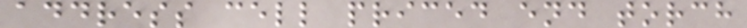address cell priced end torch
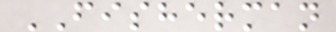FISHERMAN
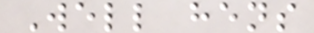Well hens
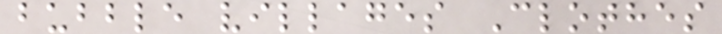bubble villages Clothes
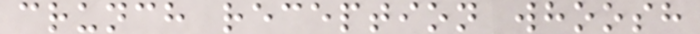crunch reception whoosh
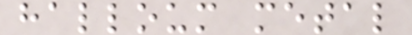halloum metal
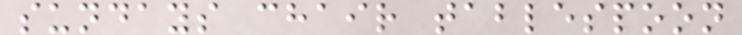sundays chair tablespoon
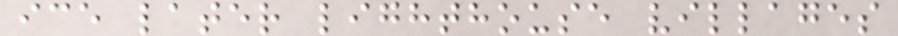ice later lighthouse villages
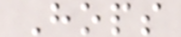Hops
